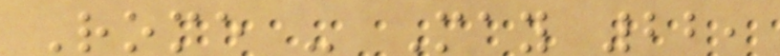Rome - May 22,
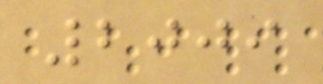2009
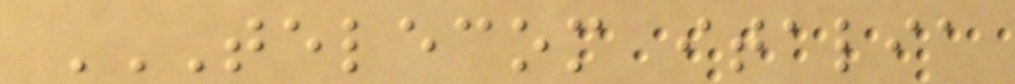TELECOM ITALIA
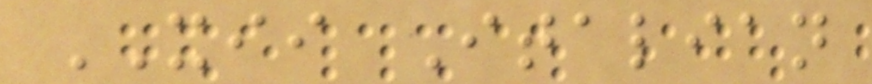XII Italian
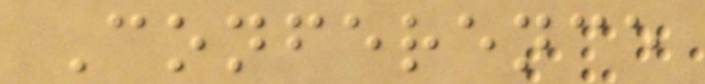Conference
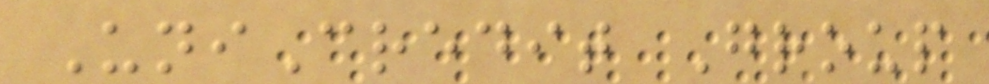UniCredit Group
